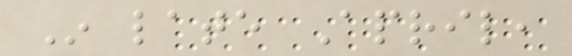In late April,
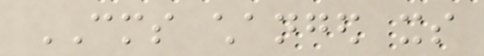CMS changed its
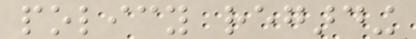policy regarding
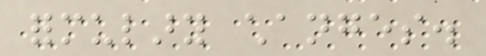formulary changes.
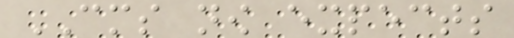CMS now expects
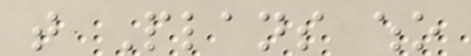that Plans who
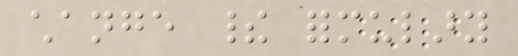change their formulary
